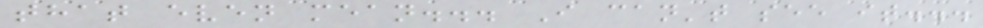that even mean... I can't see it...
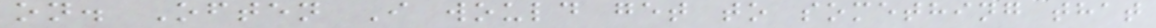on. Often I would get to something that
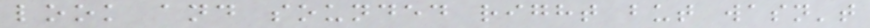look and sounded right but wasn't
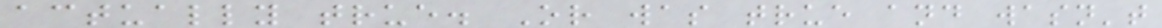actually true. Or was true and wasn't
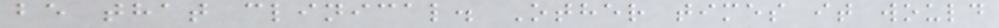be that clinical. Other times it would
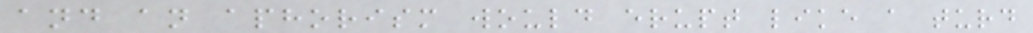and an aphorism would erupt like a turd
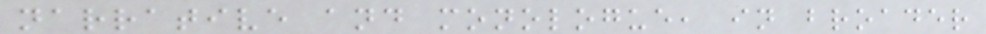narrative and monologue, in broader
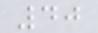40
